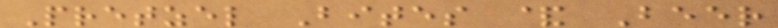Pretzel Bites & Beer
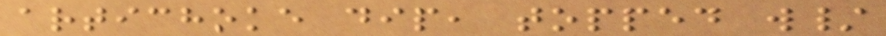artichoke dip, topped w/
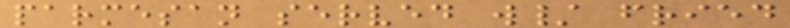parmesan served w/ fried
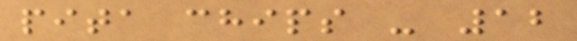pita chips - 12
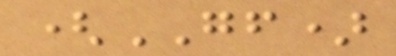(GF)
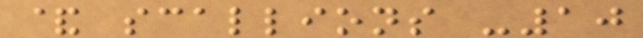& scallions -10
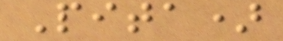Pita)
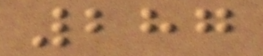287
